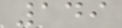149
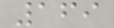169
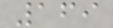169
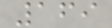169
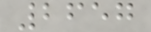2657
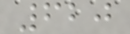620
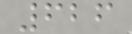626
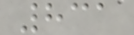831
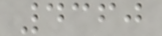4360
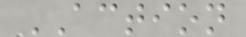ACTION
